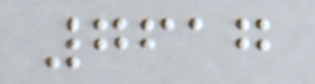7617
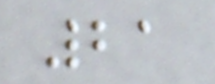21
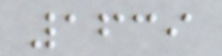1639
